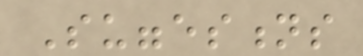Suggestions
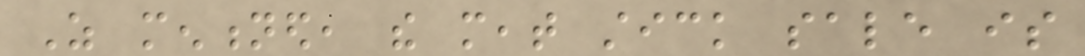As mentioned, the meat stick sale is
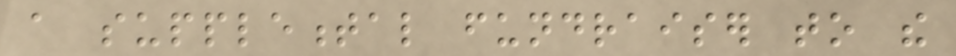a supplemental fundraiser to the
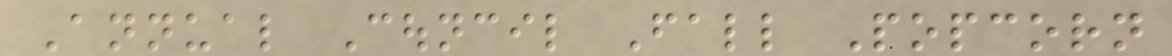Annual Council Fall Popcorn
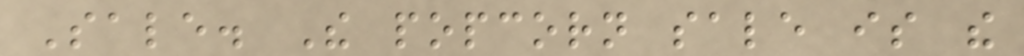Sale. The popcorn sale is the
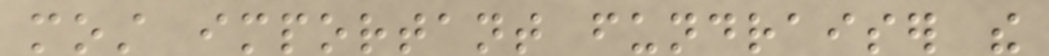most important fundraiser the
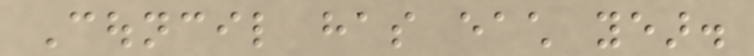Council has each year.
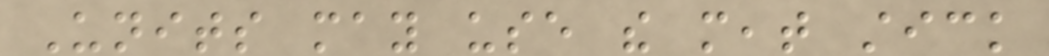Units may use the meat stick
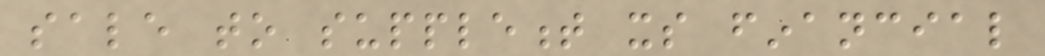sale to supplement its financial
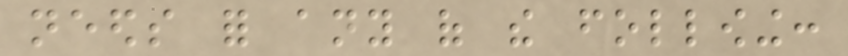needs for any of the following:
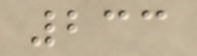233
